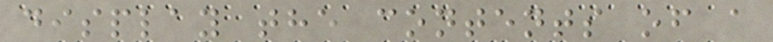display the contents of a
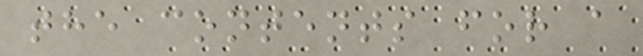the contents for a
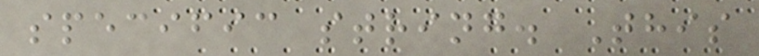specific string. This
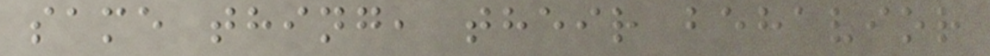same thing, their behavior
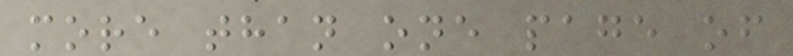more than one page of
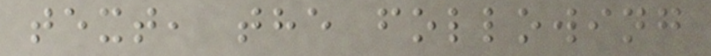text, the following
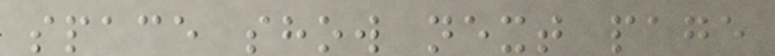space show next page
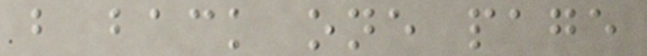b back one page
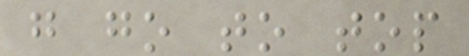g go to top
